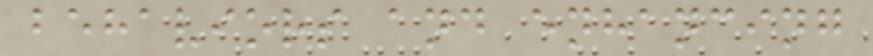behaviors and enhancing
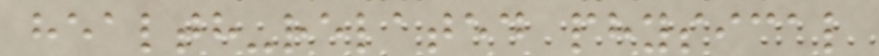health-related physical
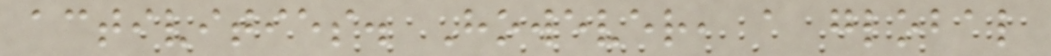activities. However, a global
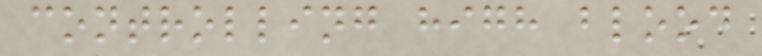controlling high blood
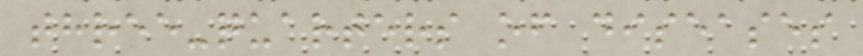three-quarters of diseases
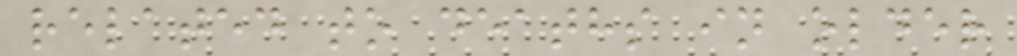related to deaths in older
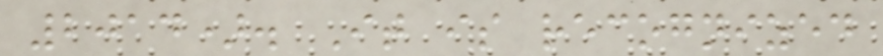2014). It is recognized
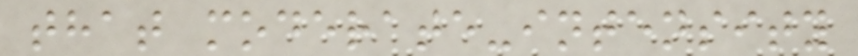that moderate-intensity
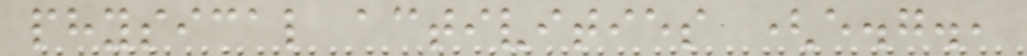physical activities (e.g.,
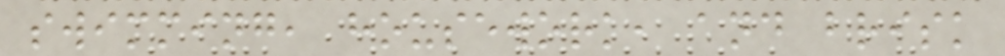swimming, housework, and brisk
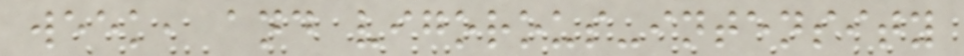week, and vigorous-intensity
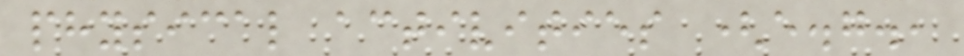physical activities (e.g.,
